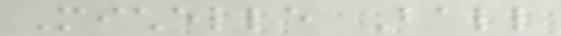Michelle Ball
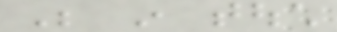Be in touch
